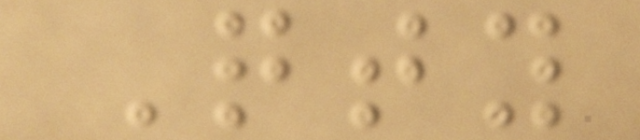Qty
